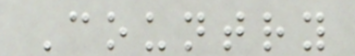Country
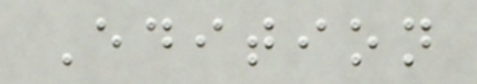Edition
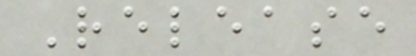Release
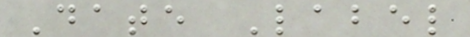Date Label
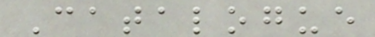Catalogue
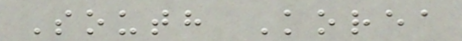South Korea
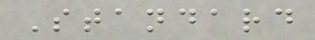Standard
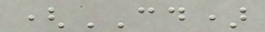(CD)
